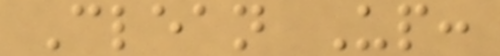Clean Up:
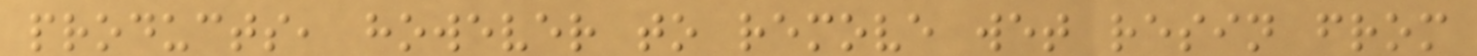products, however to remove wet resin from
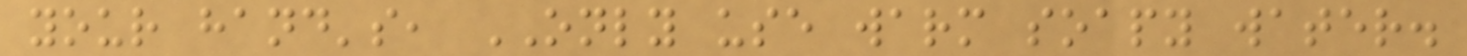your hand's, ONLY use warm soapy water.
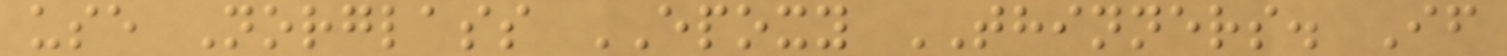use Norglass EPOXY THINNERS. If
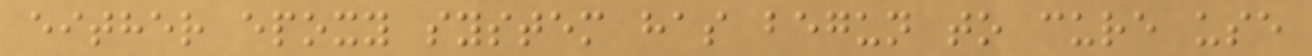either epoxy system has begun to cure use
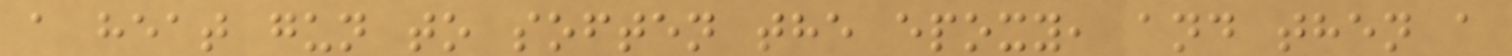a heat gun to soften the epoxy, and then a
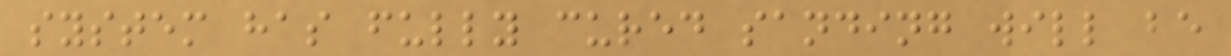system has fully cured sanding will be
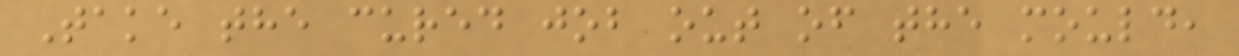Take the cured job out of the mould,
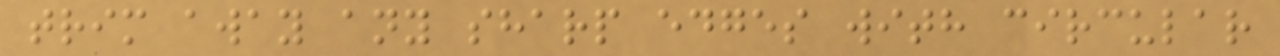trim away any sharp edges with circular
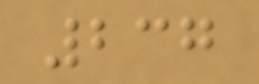237
